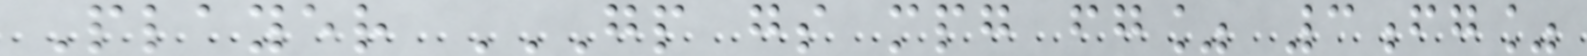Player GP GS MPG FG% 3FG%
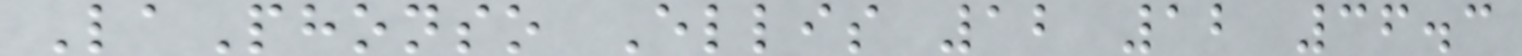LaPhonso Ellis 12 12 36.3
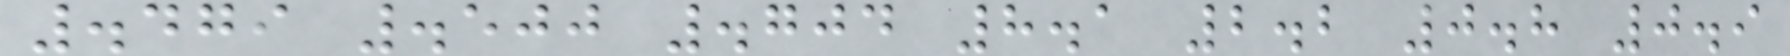.479 .500 .704 8.1 2.2 0.8 0.9
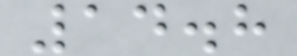14.8
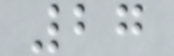27
